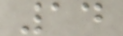14
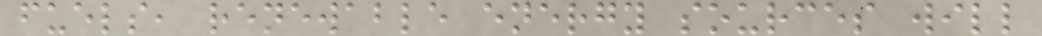fuels, renewable energy sources will
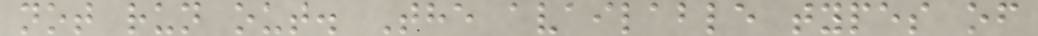not run out. The available types of
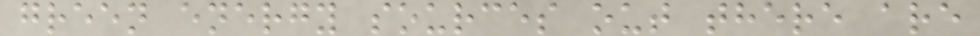green energy sources out there are
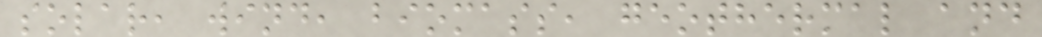solar, wind, biomass, geothermal and
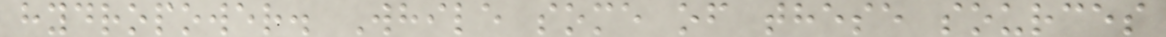hydropower. While some of these sources
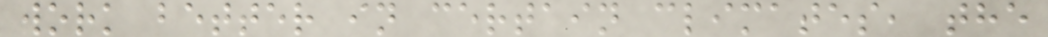work better in certain climates, the
